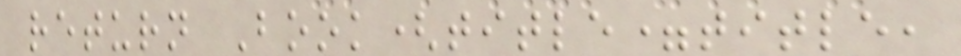return Book(title=title,
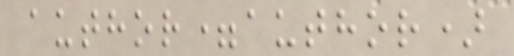author=author)
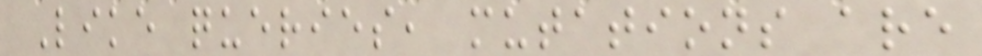Like queries, mutations are
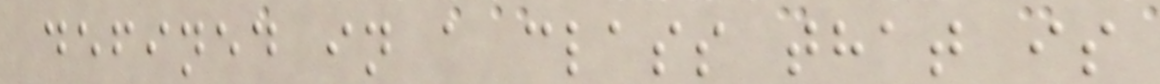defined in a class that is
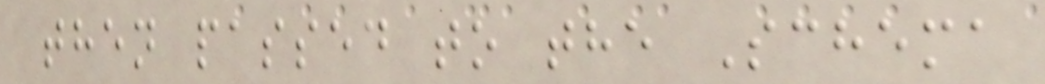then passed to the Schema
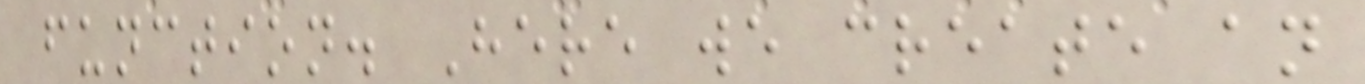function. Here we create an
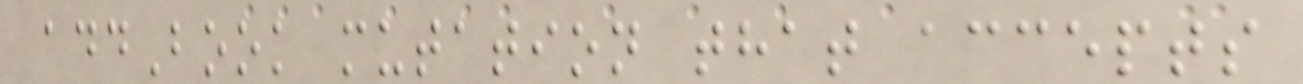addBook mutation that accepts
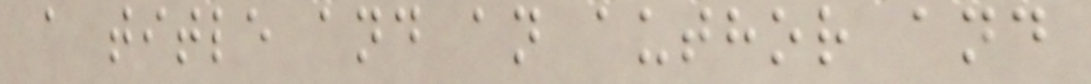a title and an author and
